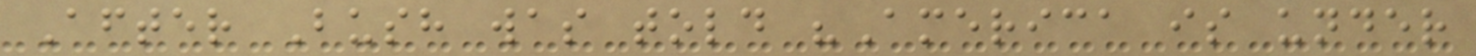After Bush was told "America is under
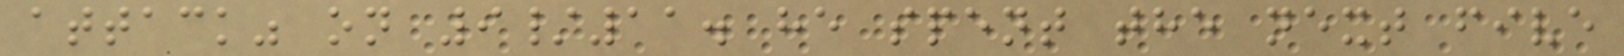attack" on 9/11. he spent the next five
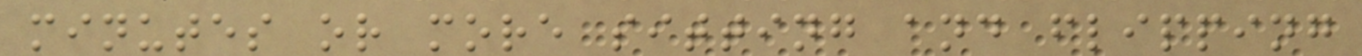minutes or more sitting and flipping
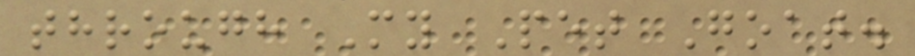through My Pet Goat.
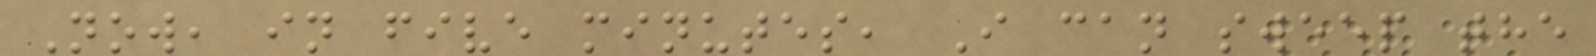Now, in five minutes, I can sweep the
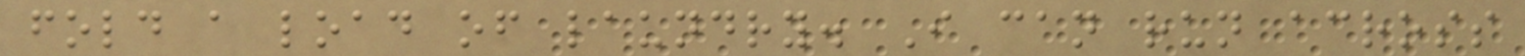fold a load of laundry. I can run across
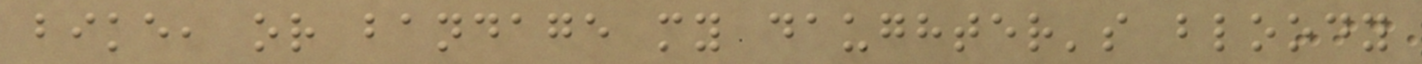bike, or bandage my daughter's bloody
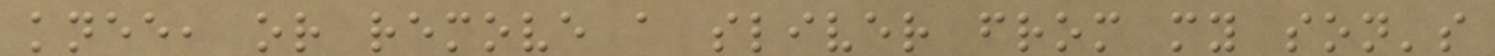knee, or remove a sliver from my son's
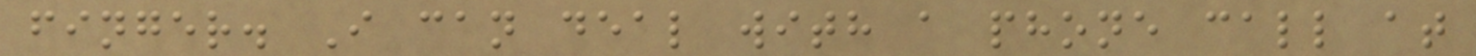finger. I can deal with a phone call at
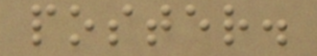poster.
